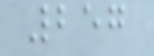257
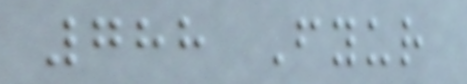788 Fyur
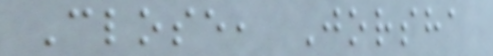Close, Jorsha
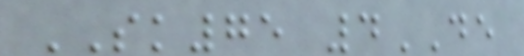SK75 4DE
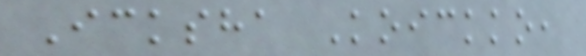Icksha Koickko,
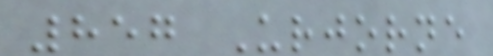857 Urjorne
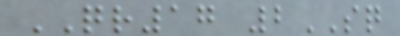QR17 2SQ
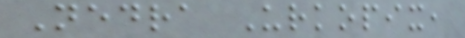Nedra Urkopix,
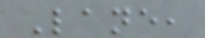Lane,
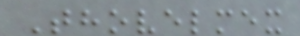Thovelmex
